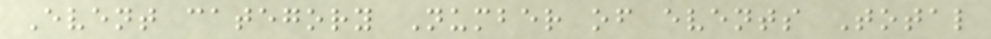Event category Number of events Total
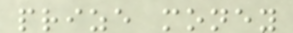prize money
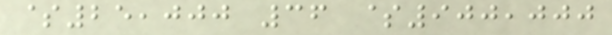$25,000 36 $900,000
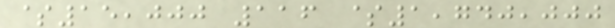$15,000 116 $1,740,000
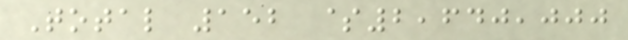Total 152 $2,640,000
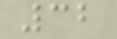32
